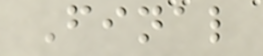Final
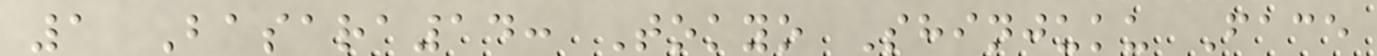1 Basara14: Tokyo Shinjuku Face
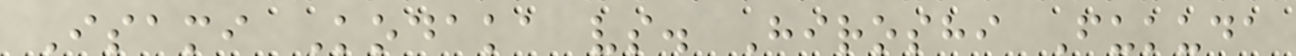Isami Kodaka vs. Hiroshi Fukuda
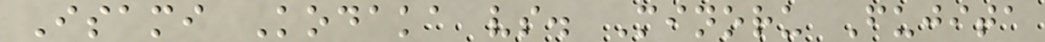Isami Kodaka vs. Minoru Fujita
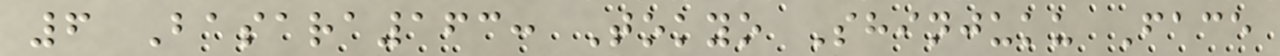6 Basara163: Tokyo Shinjuku Face
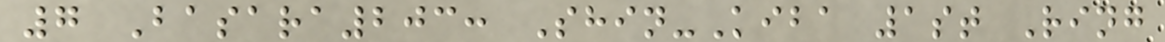7 Basara203: Shin-Kiba 1st Ring
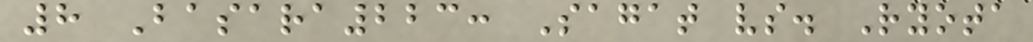8 Basara223: Sagat vs. Ryota
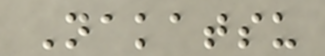Nakatsu
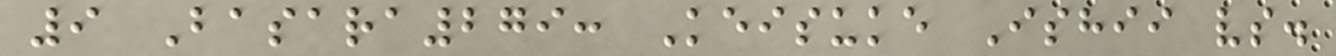9 Basara279: Keisuke Ishii vs.
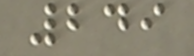249
